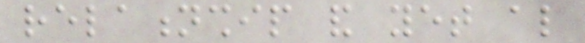relationship and yet also
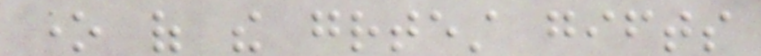one of the greatest gifts
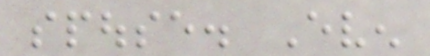spouse. Even
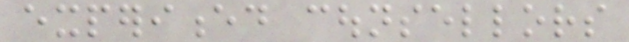experienced counsellors
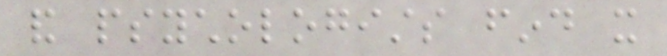and psychologists find it
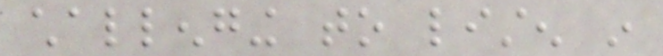challenging to listen in
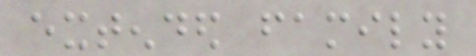extended family
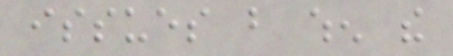issues but when the
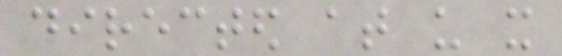directed at us it
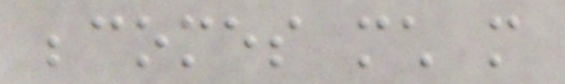becomes much more
